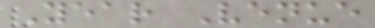Year Venue
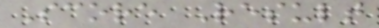Score Result
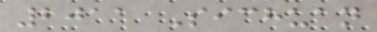2011 Sichuan
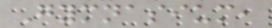Gymnasium,
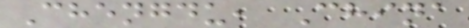Chengdu, China
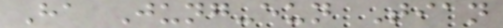Ha Jung-eun Tian
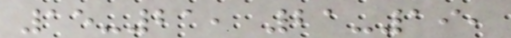15-21, 21-19,
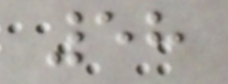58
